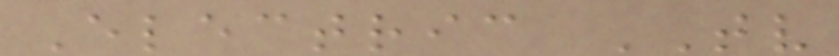Electric TV
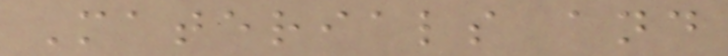Materials and
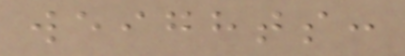weights:
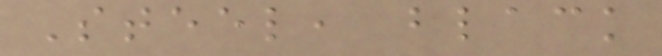Steel, black
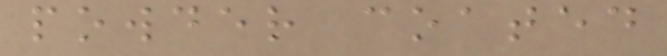powder coated
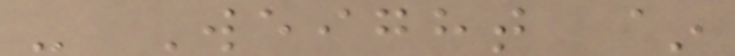- Weight ~
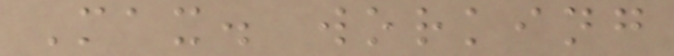Max. working
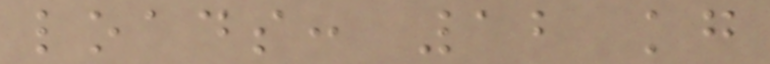loads: 12 kg
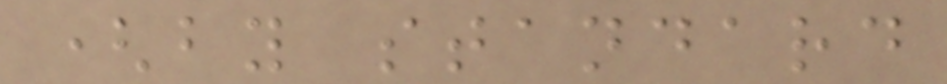(by standard
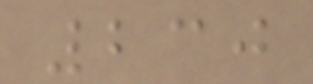230
